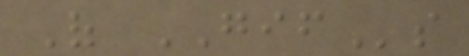Of GIFs
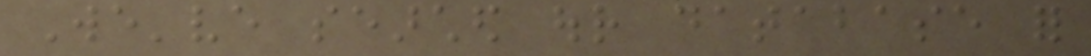We've searched our database for
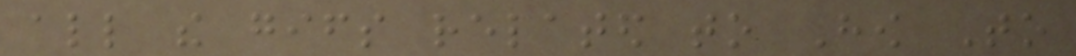all the gifs related to How To
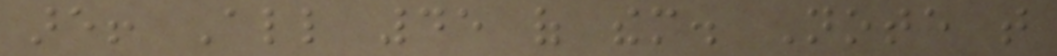are! All 45 of them. Note that
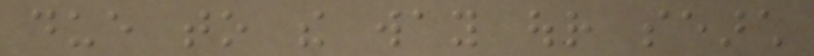due to the way our search
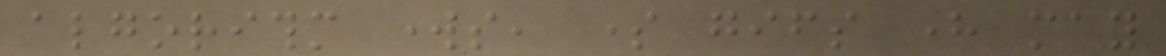algorithm works, some gifs here may
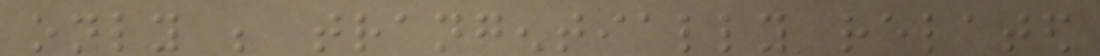only be trangentially related
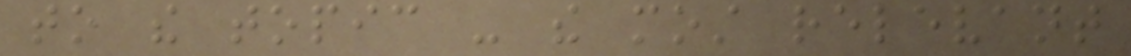to the topic - the most relevant
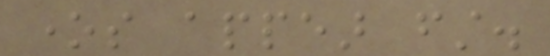ones appear first.
